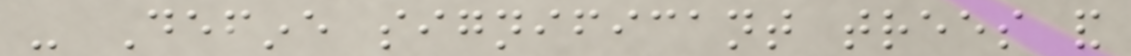- Define significant trees and
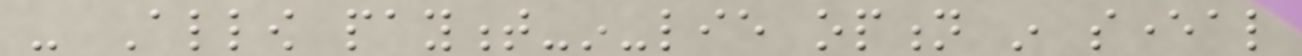- Allow payment-in-lie option in several
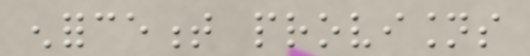enforcement provisions
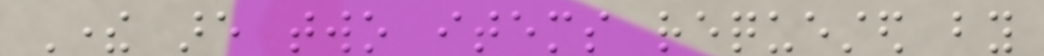There are two items requested by
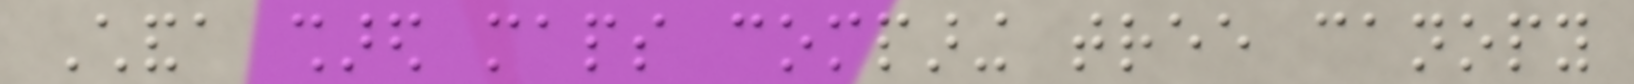Chanda shared maps comparing tree canopy
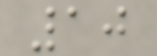10
